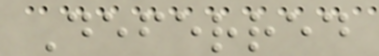Deferred
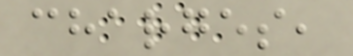charges,
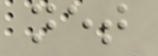net
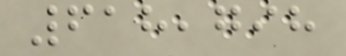618,798
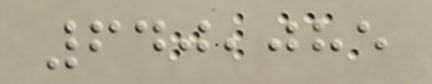640,085
